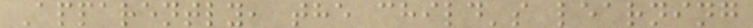Apparently, the child's learning
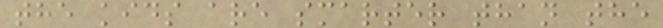the kids are smarter than the
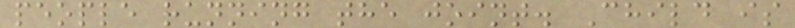people running the joint. Child is
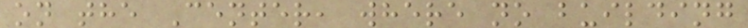on the Center, where no building
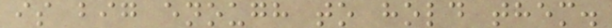is big enough to hold them.
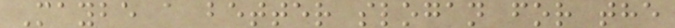Maybe a better slogan for the
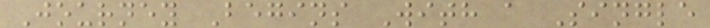Journey Begins With a Single
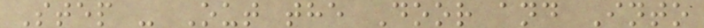Step - Out the Door and Into
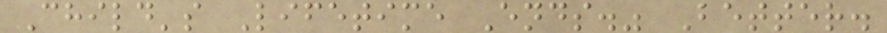Child's Lifetime Ends." Better.
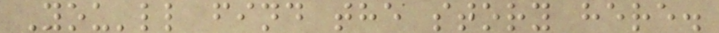You'll find the story here.
